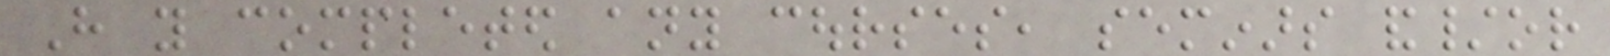Have you completed any courses, seminars and/or
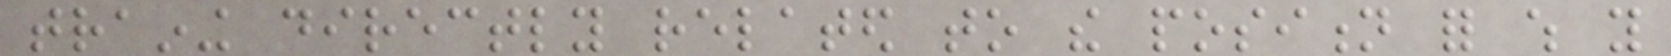training directly related to the position for which you
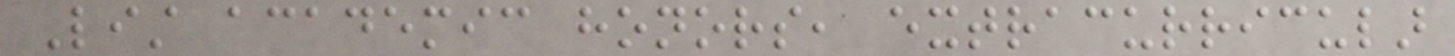List academic honors, extracurricular
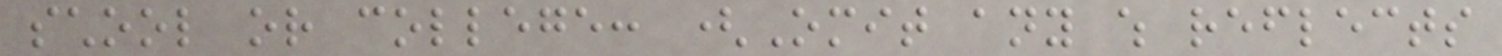school or college: (Omit any which reflects
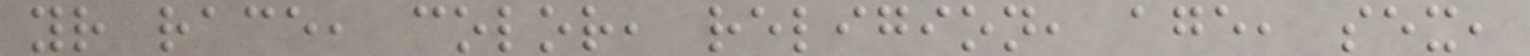your race, color, religion, age, sex,
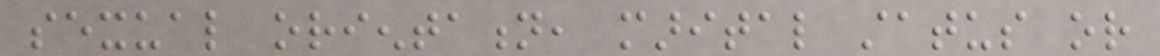sexual orientation, marital status or
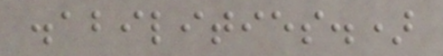disabilities.)
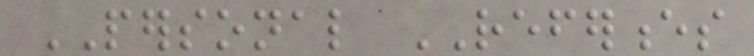PERSONAL REFERENCES
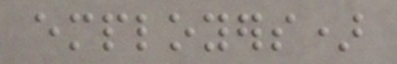employers)
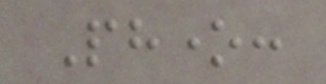Phone:
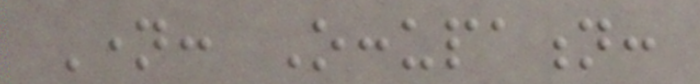Name: Occupation:
